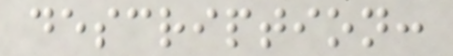description:
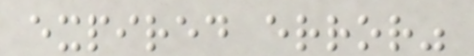expired error"
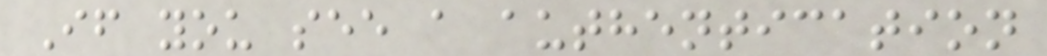If you see a authentication
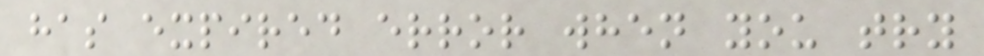has expired error when you try
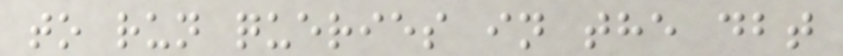to run queries in the dbt
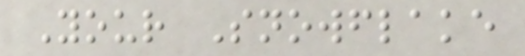Your Snowflake
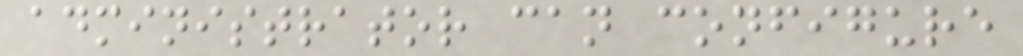administrator can configure
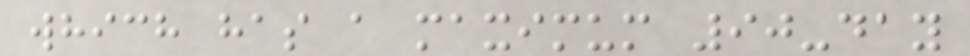which has a maximum 90-day
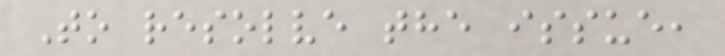To resolve the issue,
